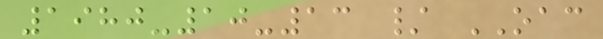1980-10-13 / OAC
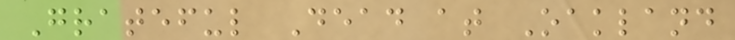Grateful Dead at Oakland
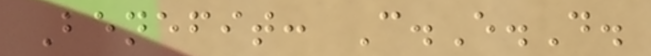Benefit: C.E.D.
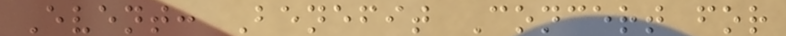Event: Benefit Concert for
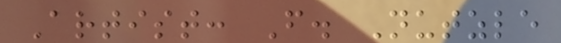Artist: F. Nutzle
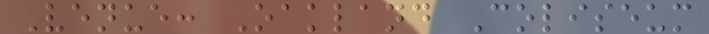Venue: Oakland Coliseum
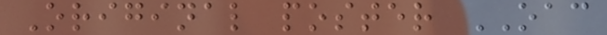Original poster OAC
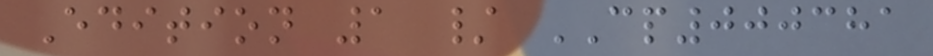Edition 1 / CP000381
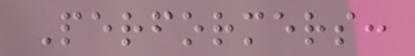Performers:
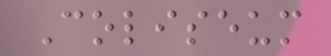Coliseum
